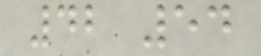42 54
